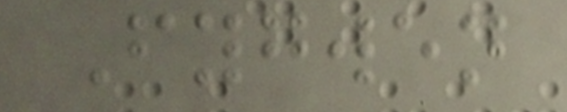Fygwen
